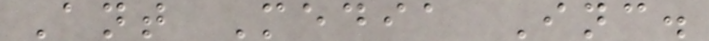Ant Media Inc.
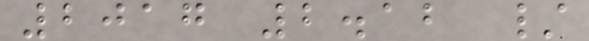2017 2.12 /
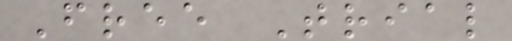Free Trial
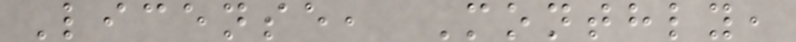License, Monthly,
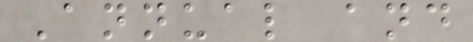Annual and
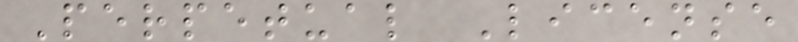Perpetual License
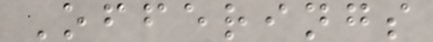Offerings
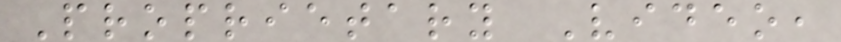Proprietary Video,
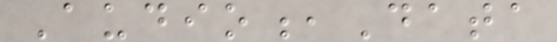Audio,Data
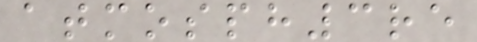atmosph3re
